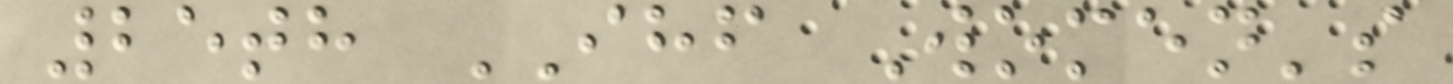25th IHF Women's
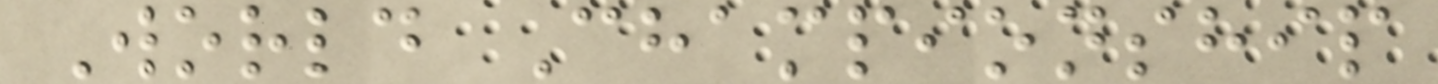World Championship
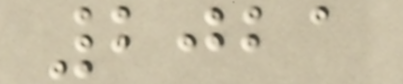2021
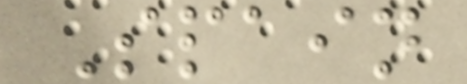Spain
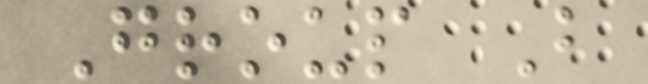Group B
